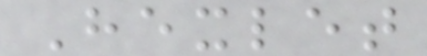Hexlet
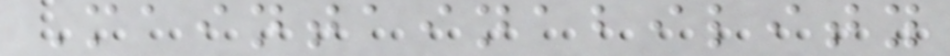Maintainability
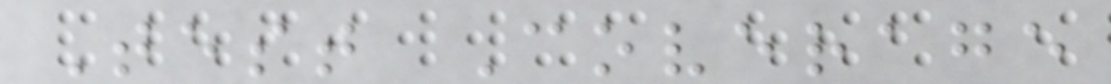Test Coverage
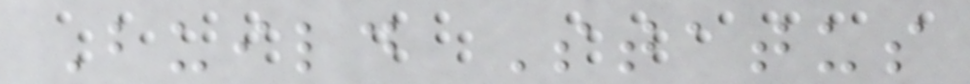Build Status
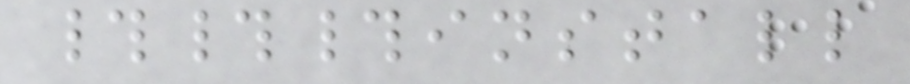###install
